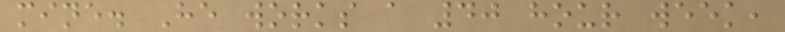mine. He works a 40 hour week,
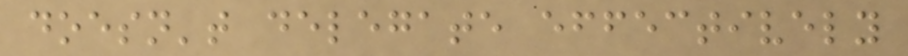doesn't delegate effectively
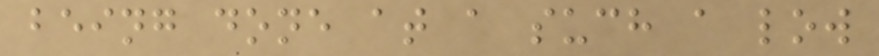being done at a such a low
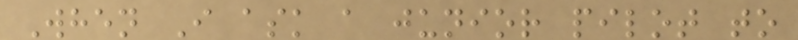When I ask a junior pilot to
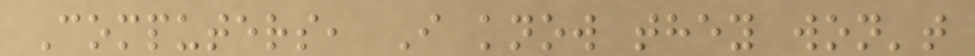Computers, I know they won't
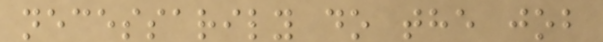necessarily do the job
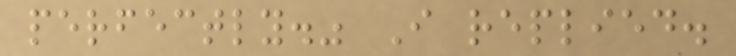perfectly." I replied.
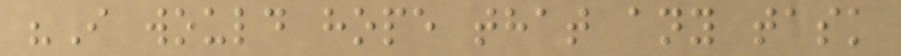"I would hope that any task
